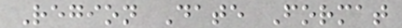Region Date Format
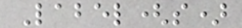Label(s)
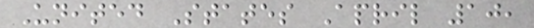United States April 10,
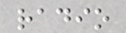radio
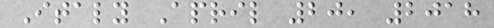Italy April 20, 2018
